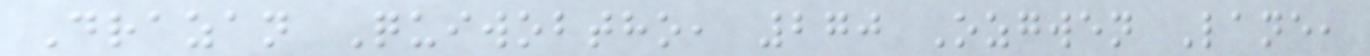Drazan Quiwobtho, 270 Ozgwen Lane,
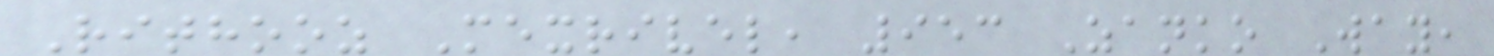Rithooz Mexrivel, 953 Zanko Way,
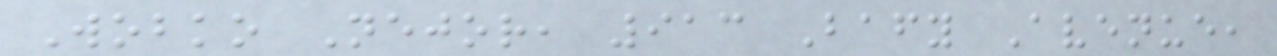Wobko Nejor, 913 Bafy Avenue,
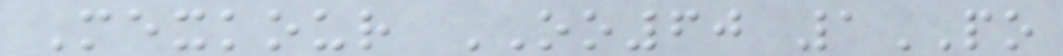Mexkour OO60 1PO
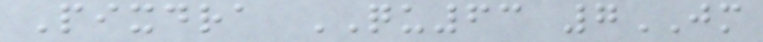Pixdra QU63 7JM
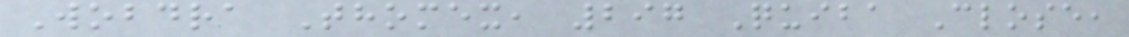Wobdra Thomex, 297 Quiba Close,
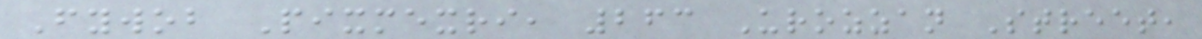Fywob Pixmexri, 263 Urozzan Street,
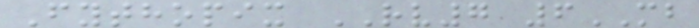Fythopix RV7 6MB
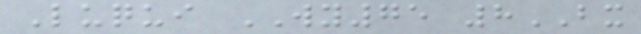Luqui WY75 8BX
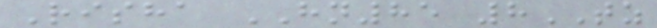Risha HN85 8TZ
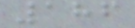186
